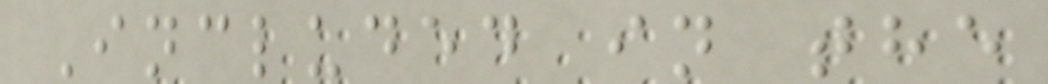Included in the
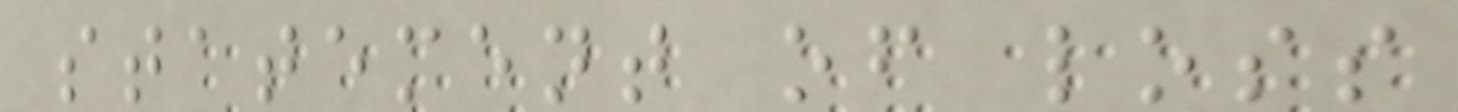statement of loss
